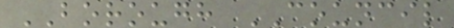BOROUGH COUNCIL
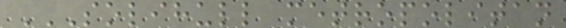SOLIHULL METROPOLITAN
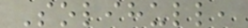Solihull,
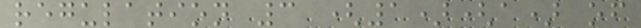regulation 3 (1)(a) of
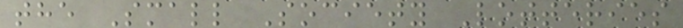the Small Society Lotteries
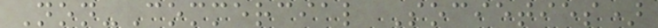Non-Commercial Societies)
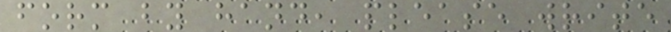form by hand, please write
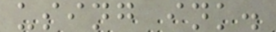using ink.
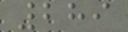289
